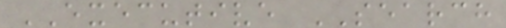EXECUTIVE SEARCH
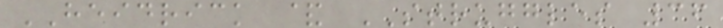HEIDRICK & STRUGGLES 36
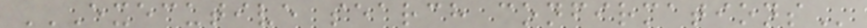EXECUTIVE SEARCH CONFIRMATIONS
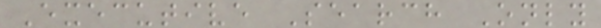Executive Search Only
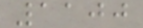1100
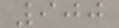900
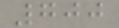700
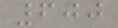600
